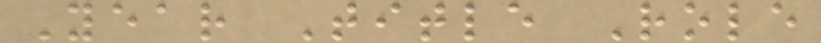Year Title Role
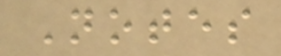Notes
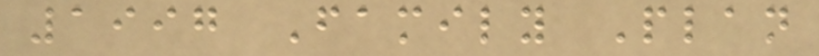1997 Family Plan
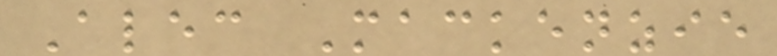Alec Mackenzie
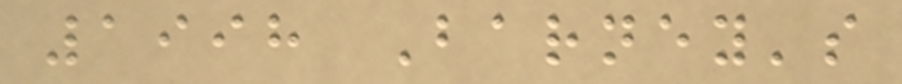1998 Barney's
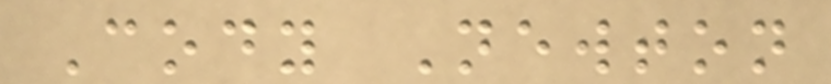Cody Newton
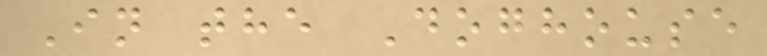In the Doghouse
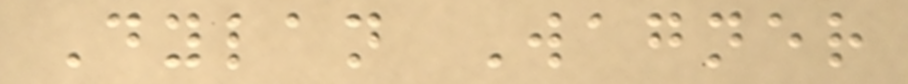Dylan Wagner
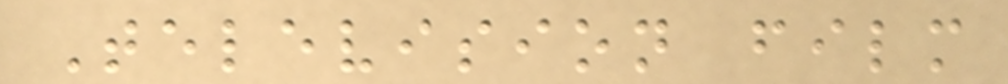Television film
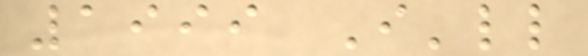1999 I'll
